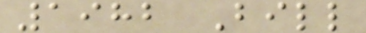1982 Bill
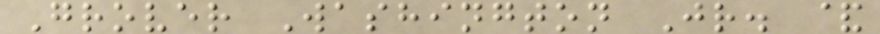Grover Washington Jr. &
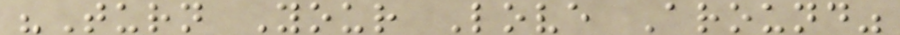"Turn Your Love Around"
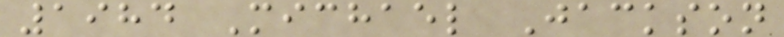1984 Michael Jackson
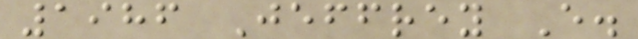1986 Jeffrey E.
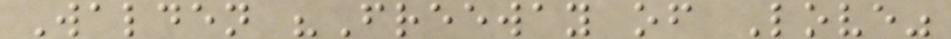Walden "Freeway of Love"
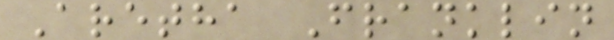Aretha Franklin
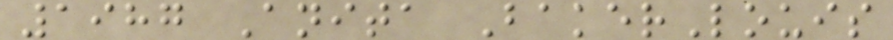1987 Anita BakerLouis
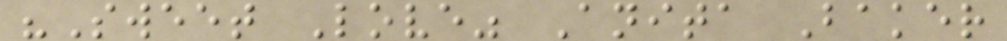"Sweet Love" Anita Baker
